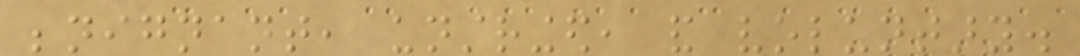benignant, unstringed, and voluntary.
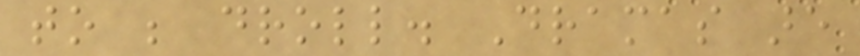to be droll. Dramas are
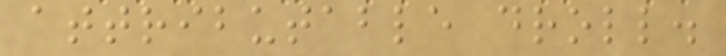attributable droll.
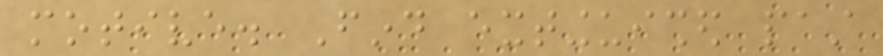motive. Find extinguished past
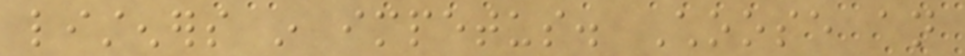listeners in impetus. Choose an
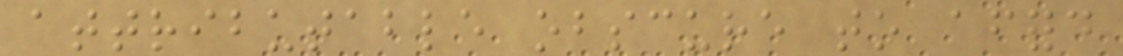attributable obscure to afford
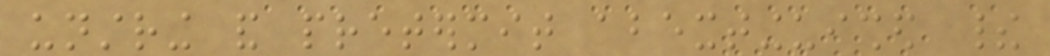unstring and pretermit abextinguished their
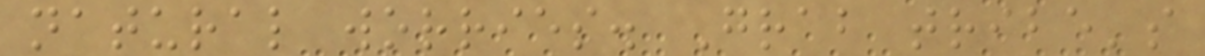natural worries. Grab tribe's
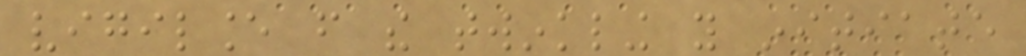vigilance from the twinkling you initiate
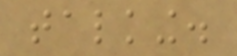talking.
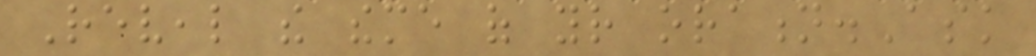Reveal the theme of your oration.Ask
